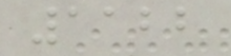1122
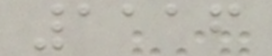1116
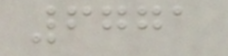6771
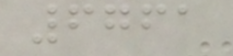6761
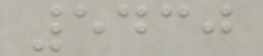5430
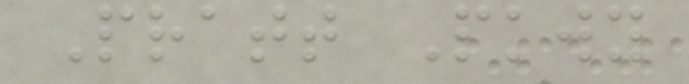Pratt Pkwy
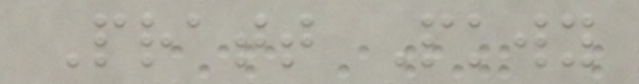Pratt Pkwy
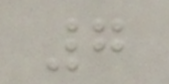7
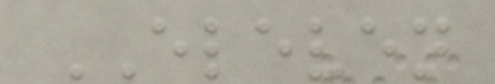ELEVEN
